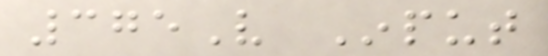375V Input
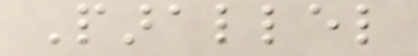Parallel
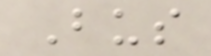Bus
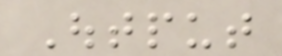Output
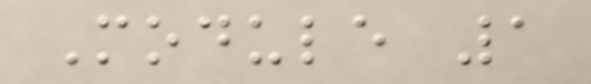Module 1
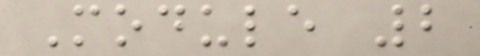Module 2
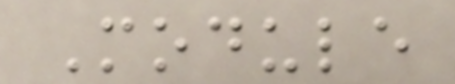Module
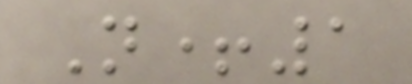N+1
